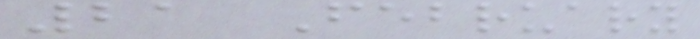21 February
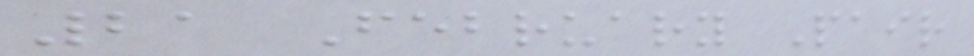21 February Pair
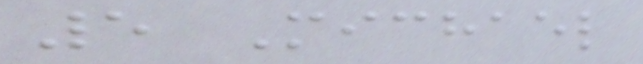5 Michael
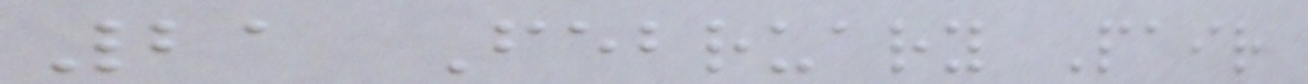21 February Pair
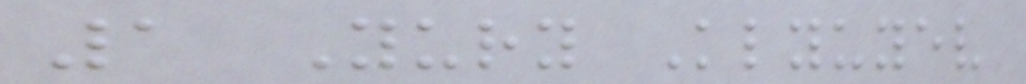1 Yury Klyuyev
